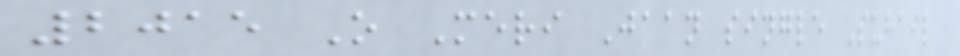2015 O Meri Jaan single Suhail
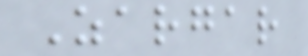Zargar
